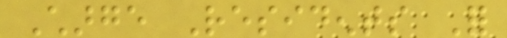Charge Residents For
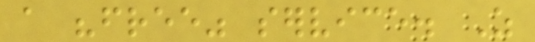a "free" service. As
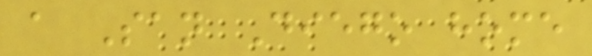a San Diego home
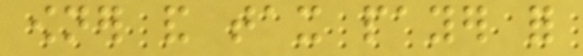owner and tax payer for
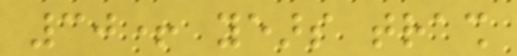30+ years trash
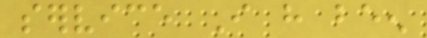service I have been
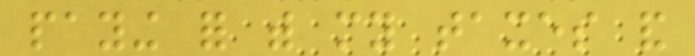paying for with my taxes and
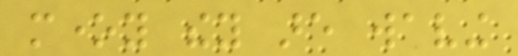money they are waving
